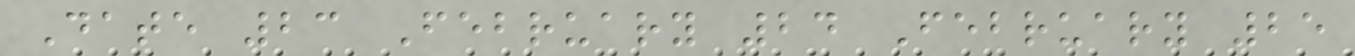Date 23 February 24 February 25
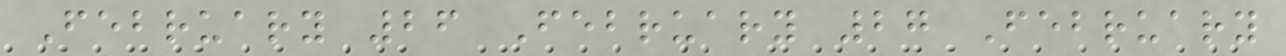February 26 February 27 February
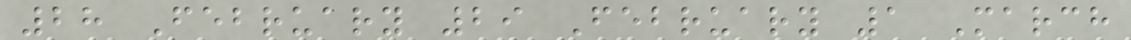28 February 29 February 1 March
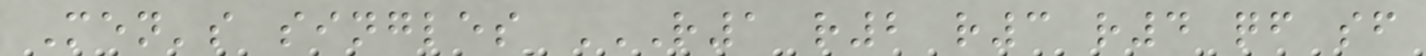Men's singles R1 R2 R3 R4 QF SF
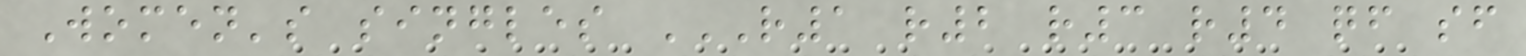Women's singles R1 R2 R3 R4 QF SF
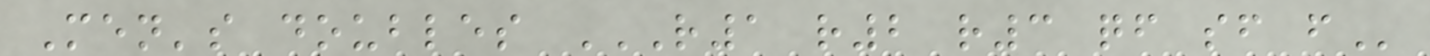Men's doubles R1 R2 R3 QF SF F
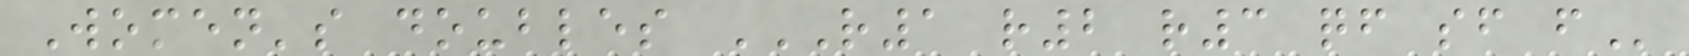Women's doubles R1 R2 R3 QF SF F
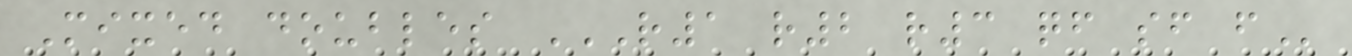Mixed doubles R1 R2 R3 QF SF F
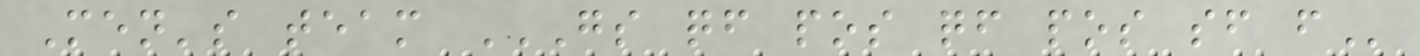Men's team GS QF POS QF POS SF F
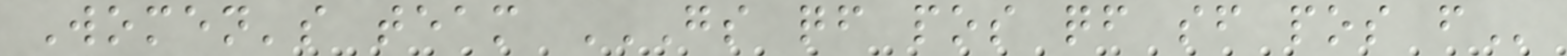Women's team GS QF POS QF SF POS F
